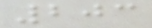203
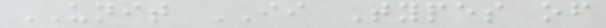UNIT II Types of
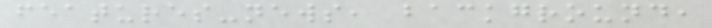features-news, background,
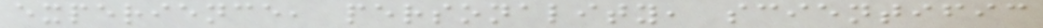experience, personality, scientific
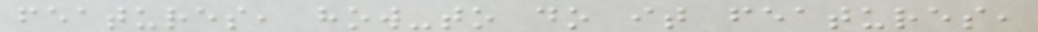features, how-to do it features,
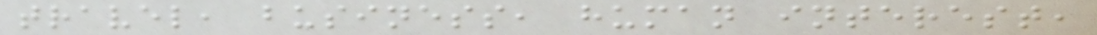travel, business, human interest,
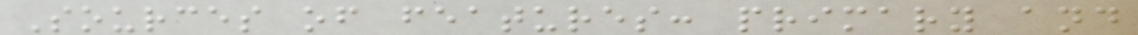Sources of features: primary and
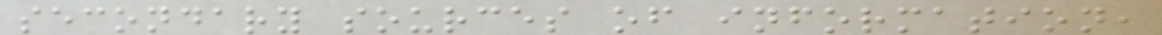secondary sources of information,
